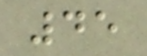45
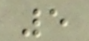5
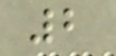2
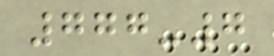777-7
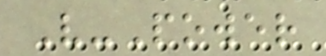V-Power
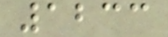1233
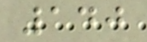140
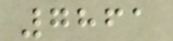7861
